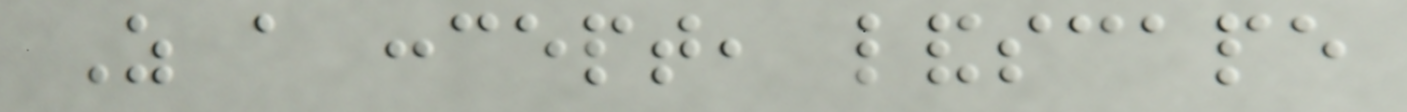As a concept, landscape
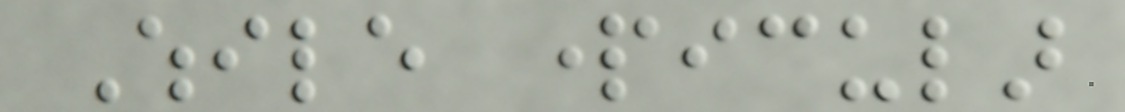While particular
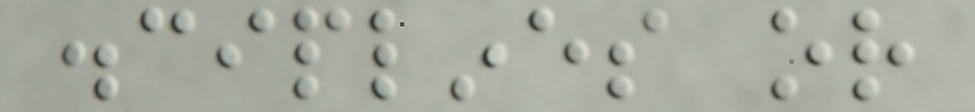disciplines or
